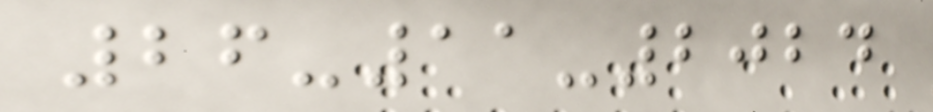26-11-2024
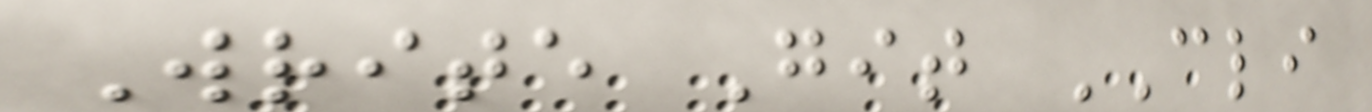Write Git CLI
